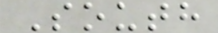South
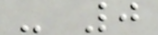- 0
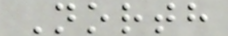North
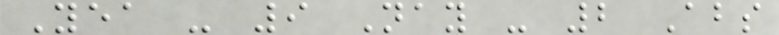Yea - 9 Nay - 2 Abs
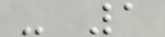- 1
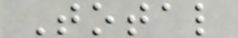Total
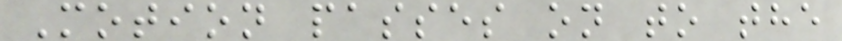Motion passes on to the
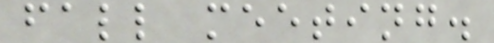fall meeting.
